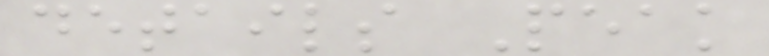details Peak
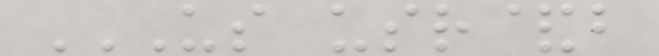US USR&B
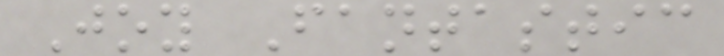Joy Fantastic
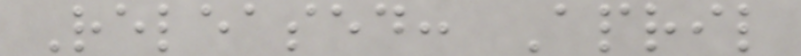Released: April
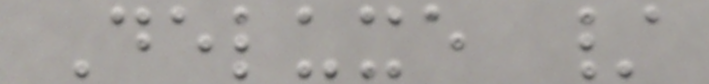Deluxe /
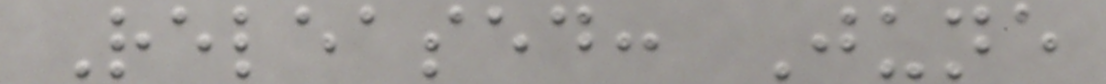Released: June
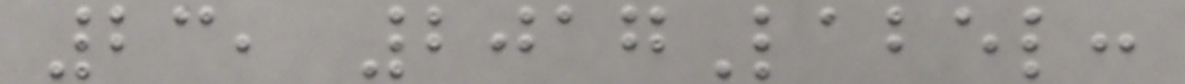23, 2017Label:
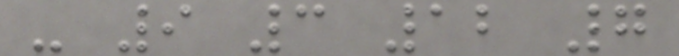- 9 3 12 7
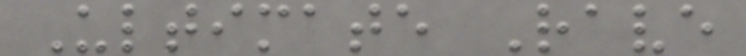Ultimate Rave
